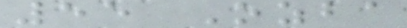55 Ozba
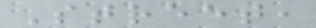Street,
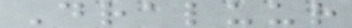Draluur
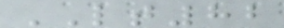LT82
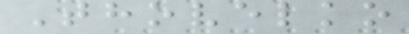Thovelko
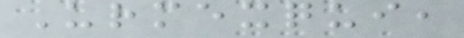Urmexqui,
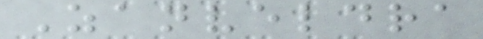Zanveldra
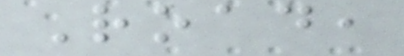Road,
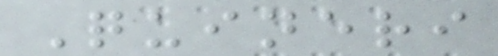Quineri
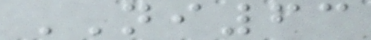NI63
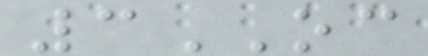3OC
